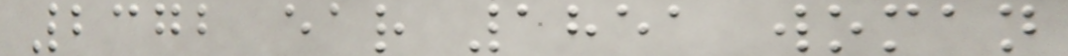2372 ear 1851 woman
